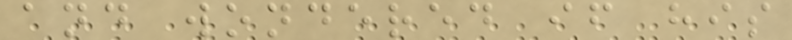and wondered if his
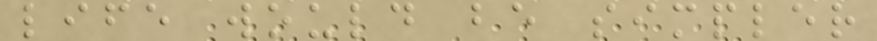life would be simpler
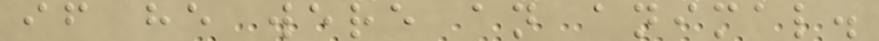if he were an animal.
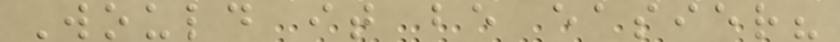Would it be easier?
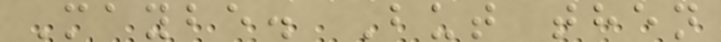Maybe. But then
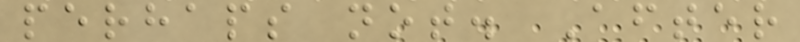perhaps not. After
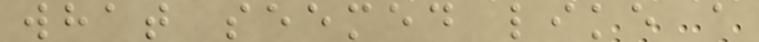what seemed like a
